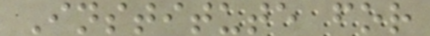Institute for
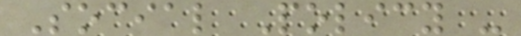Social Policy -
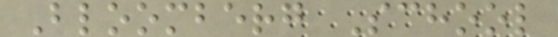Bloomberg School
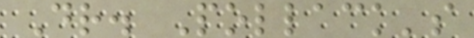Dr. Pollack's
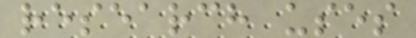research uses
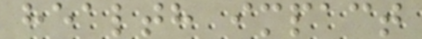health impact
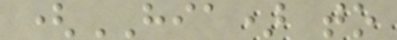(HIA) to
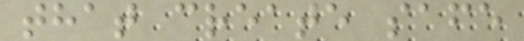that create safe
